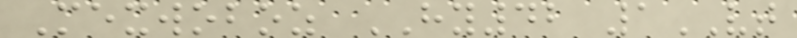Mexwoboz HY42 1VT
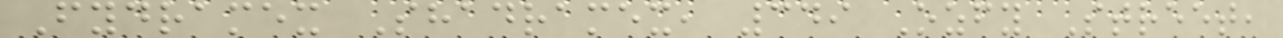Fydramex Shadramex, 349 Ozfy Street,
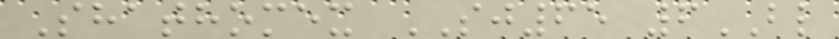Shathomex SJ65 6BL
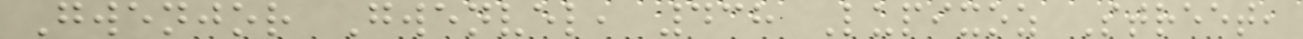Gwenjor Gwenvel, 438 Lupixoz Street,
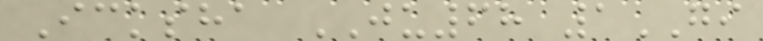Icksha JU68 1GI
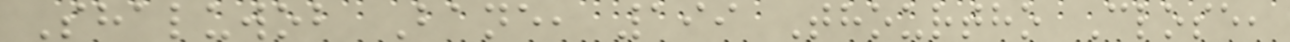Shaluwob Bane, 199 Thourtho Close,
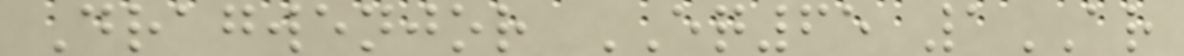Dragwenjor EQ65 1AR
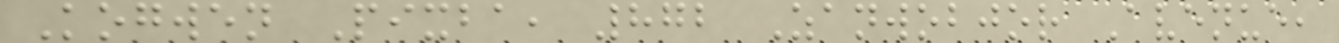Kogwen Pixba, 872 Zanwobjor Avenue,
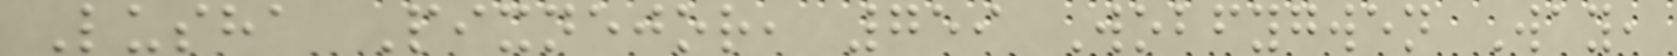Lusha Pixnejor, 759 Wobfygwen Way,
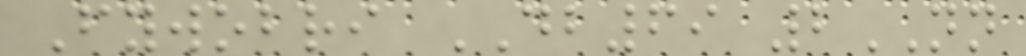Fywobri DB69 2NN
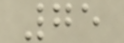75
